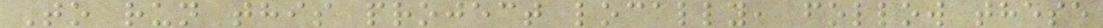To run this project locally, follow these
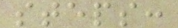steps:
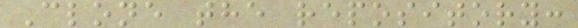Clone the repository:
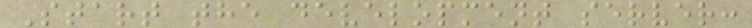Start the development server:
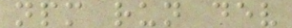npm run dev
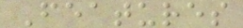Features
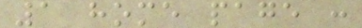1 home page :
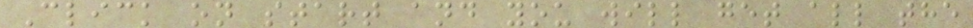Click on start and you will get all the
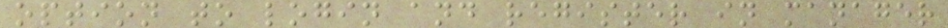option to login and register in manager
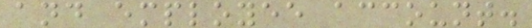and employee account.
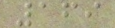169
